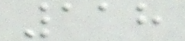118
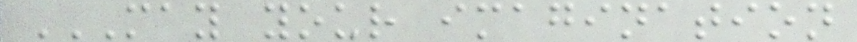MAY YOUR IMAGINATION
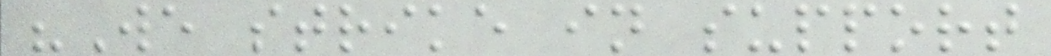"We strike in support
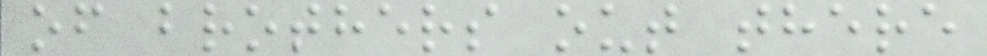of brothers out there
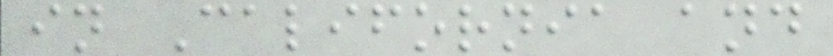in California and
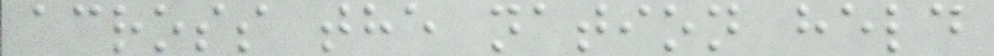across the nation held
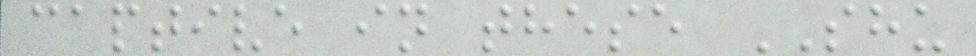captive in these SHU
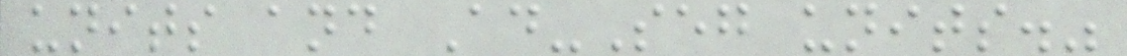units and Ad-Seg units."
